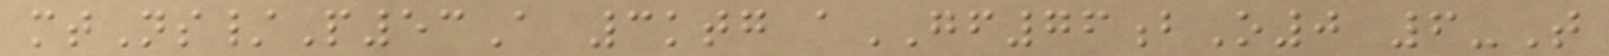mtNs/P53A 3ktg aGF76bO0 6-T
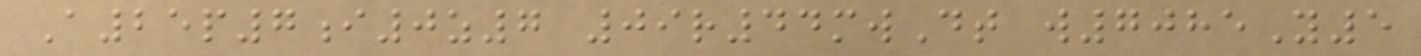A25p7i0z7 09r44mwDt w7085Y5
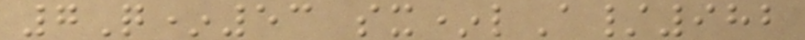7Q*53 sx*lA/982
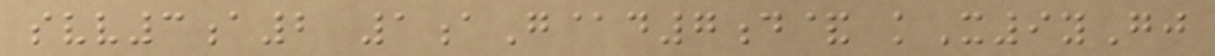svv3a2 1aG@d7d& kX9yGj
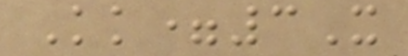Kk=3X
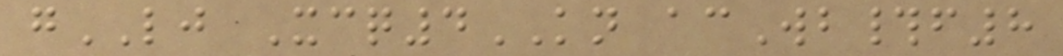gLJ Xcq4KN acWb#f8
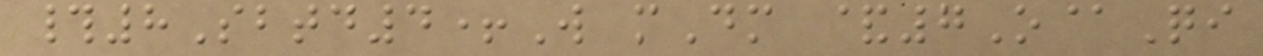#8Sbtd4+W mDm &7O@Qi
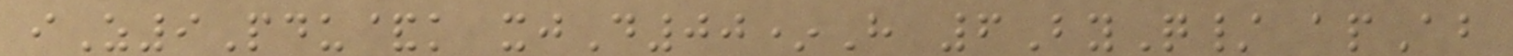iZ9Pdu&k xjD00*H 6ByQ/ apAb
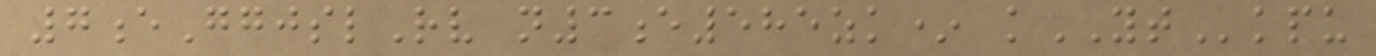7eGgjslRv n3e585zk* kYTkpu
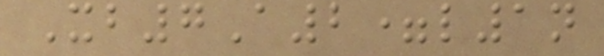Xb7A2=l1n
